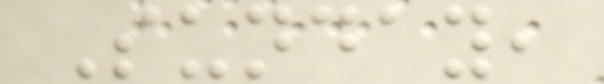Sunday,
